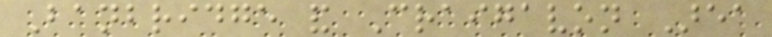Banbridge and Craigavon Area
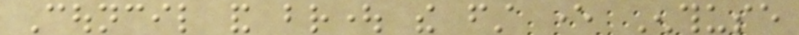Council and brought the first ever Enthuse
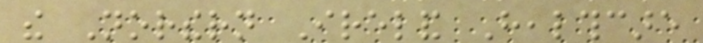the Northern Ireland Healthcare
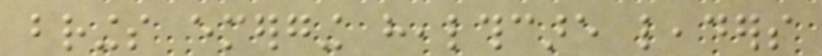brings emerging healthcare leaders
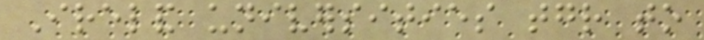Ireland universities together to
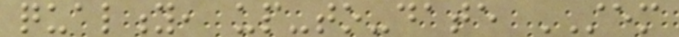quality, up-to-date STEM
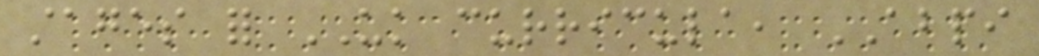stages for UK curricula, ABPI
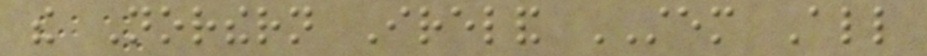the Northern Ireland STEM All
